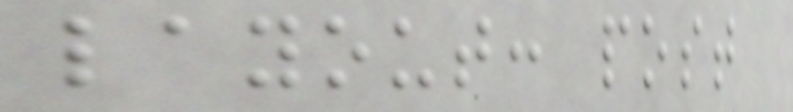layout: post
